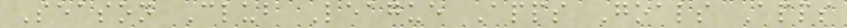Season Club League Apps Goals Apps
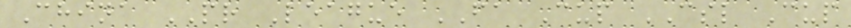China PR League FA Cup CSL Cup
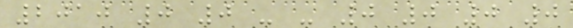2010 0 0 - - 0 0 0 0
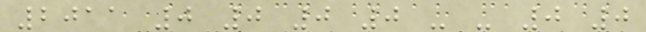2011 0 0 0 0 - - 0 0
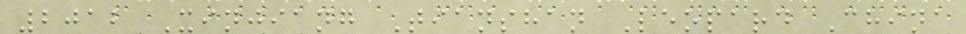2012 Xinjiang Tianshan Leopard China
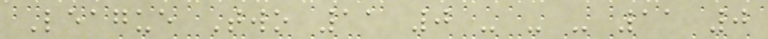League Two 11 0 - - - 11 0
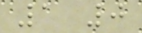1 0
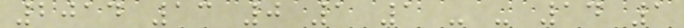2014 13 0 1 1 - - 14 1
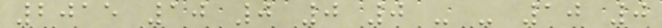2015 10 0 0 0 - - 10 0
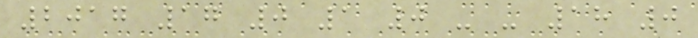2017 17 0 1 0 - - 18 0
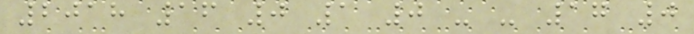2018 16 0 1 0 - - 17 0
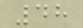48
